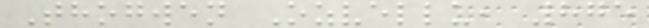Thogwen Ozvellu, 875
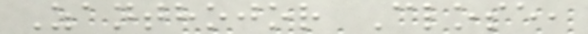Zanthojor Close,
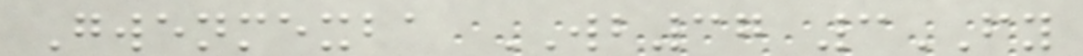Gwenmexba WB37 3FY
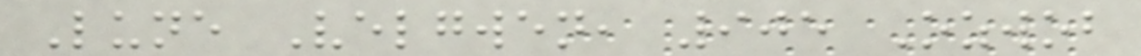Lune Velgwen, 905 Ozwob
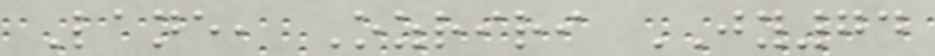Lane, Ozriri JY74
